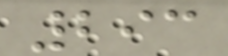293
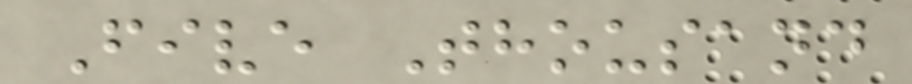Five Thousand
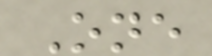One
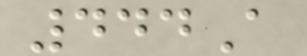444A
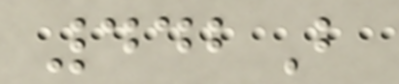442B
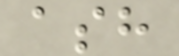ash
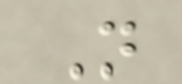N
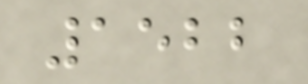1522
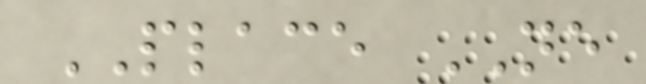PLACE NE
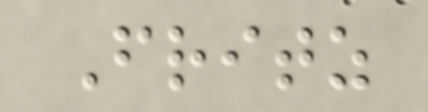Fritz
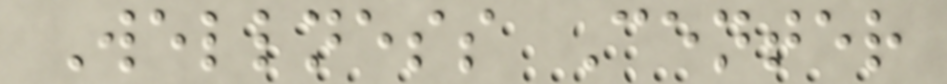Wellness Center
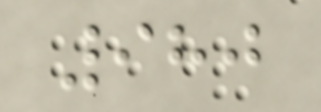980
